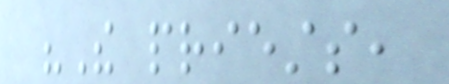"The priests,
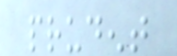prudent
